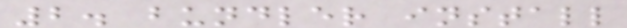2. bundler install
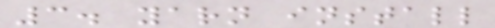3. yarn install
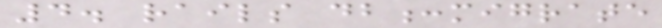4. rails db:migrate
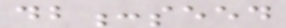db:seed
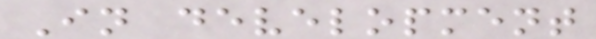In development
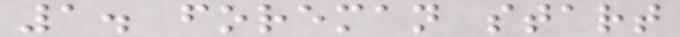1. foreman start
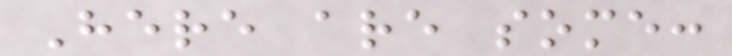Here are some:
